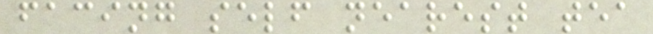facing self nearest tea
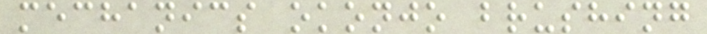mechanics okonjo brushing
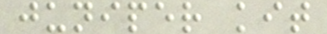juniper kit
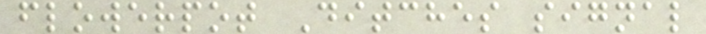flowerpot Ditches signal
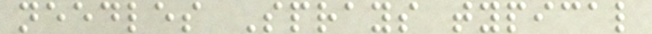needles Sprays typical
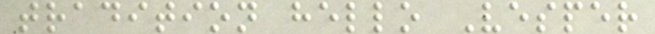tradition hello Vesper
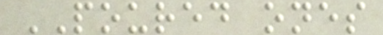POURED ones
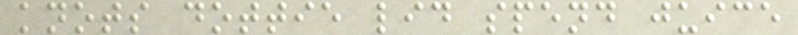knots dottie lid spend juice
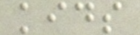kids
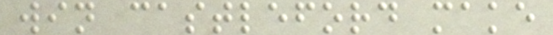win castleford make
